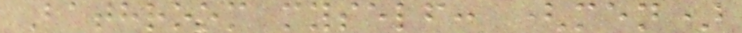Bathroom myself: (men)
